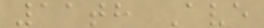11th Ave
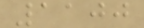1100
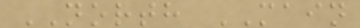NORTH MAIN
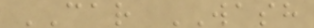CAR WASH
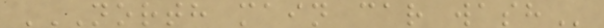NORTH MAIN CAR WASH
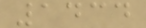1434
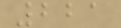221
